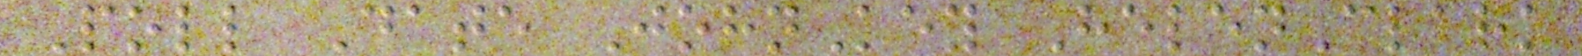Poll Date JohnKey HelenClark
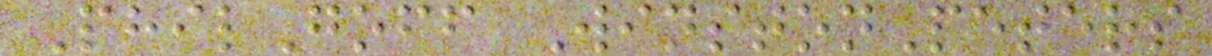PhilGoff WinstonPeters
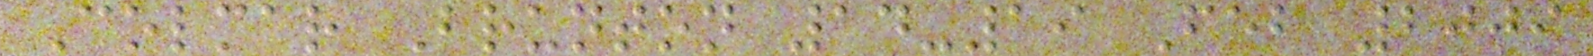Colmar Brunton 14-19 Feb 2009
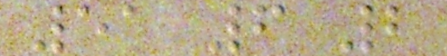51 6 2
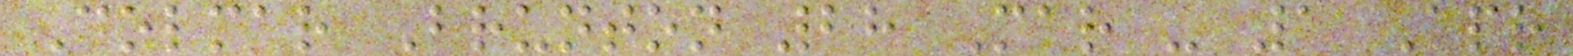Colmar Brunton 28 Mar - 1 Apr
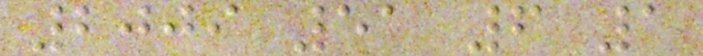2009 51 6 1
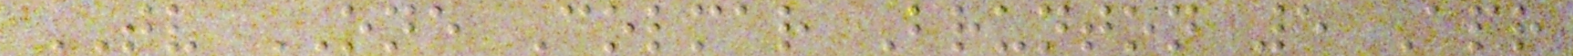TV ONE Colmar Brunton 5 Apr
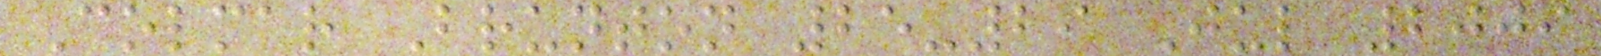Colmar Brunton 25-29 Jul 2009
